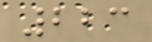223
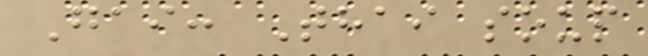Gai: Thai soup
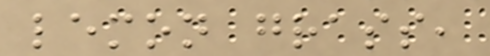lemon grass,
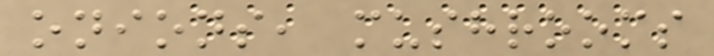onions, mushrooms
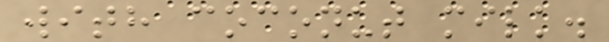with coconut milk.
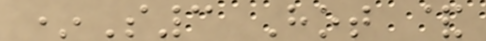*S3 Hot &
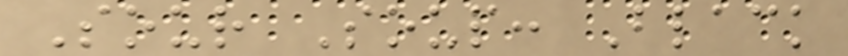Sour Soup: Black
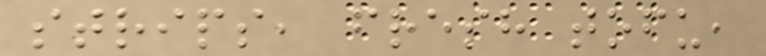strips, fresh tofu,
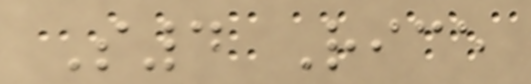S4 Rice
